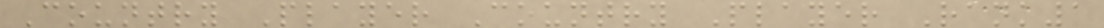Country Player Country Player Rank1
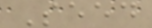Seed
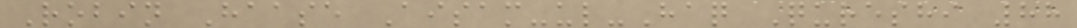Robin Haase Aisam-ul-Haq Qureshi 88
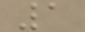1
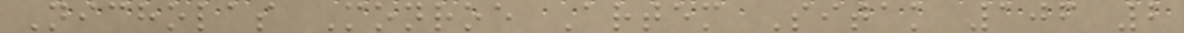Nicholas Monroe Artem Sitak 106 2
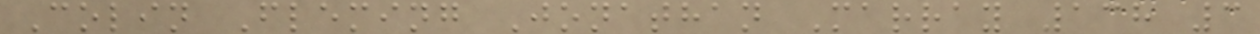Colin Fleming Jonathan Marray 138 3
